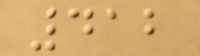412
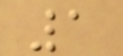1
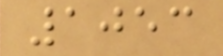1053
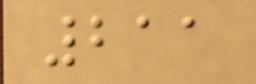211
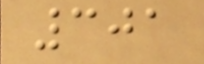301
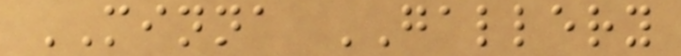MINNA GALLERY
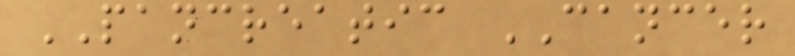PANCREATIC CANCER
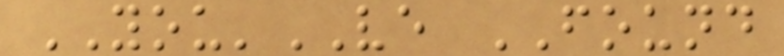YOU'VE FOUND
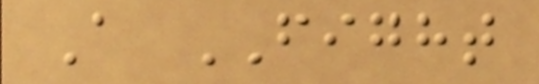A FIGHT
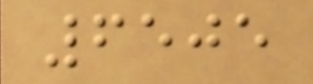6505
